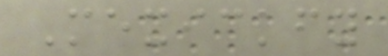Mexickfy
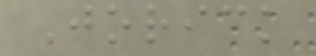Jorick
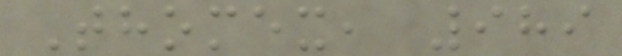Thomex, 989
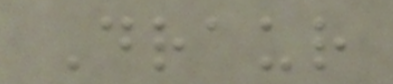Draur
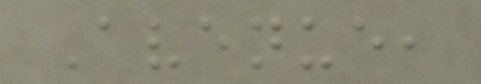Avenue,
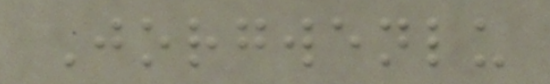Jorgwenlu
